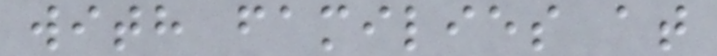with families at
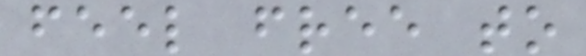feel free to
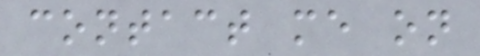contact me on
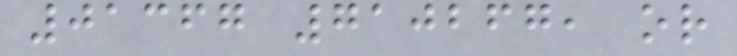01367 710267, or
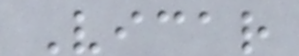Vicar
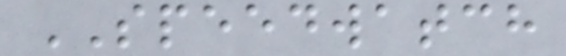SPEEDWATCH
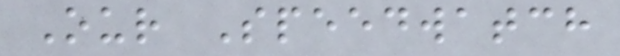Our Speedwatch
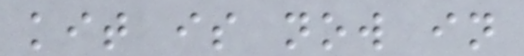kit is now in
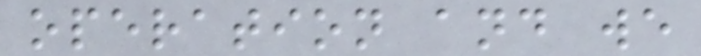operation and we
